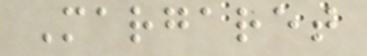Margaret
